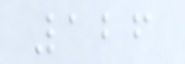126
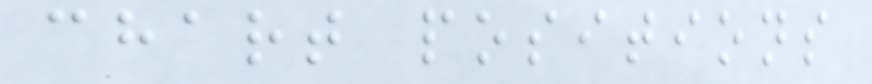chart positions
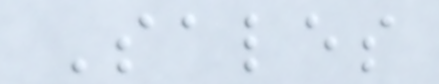Sales
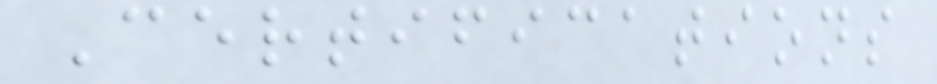Certifications
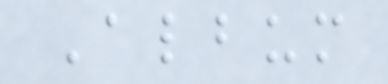Album
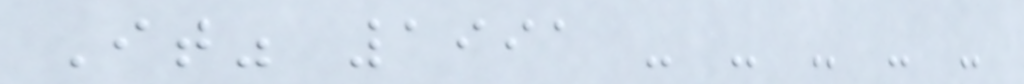It" 1991 - - - - -
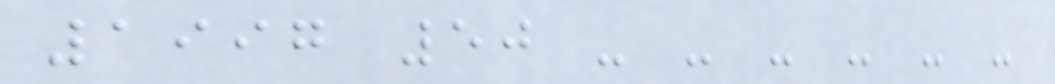1997 50 - - - - - -
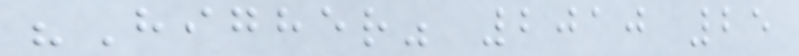"Higher" 2010 25
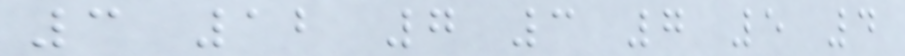3 12 7 3 7 5 4
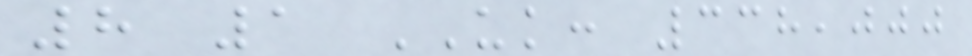8 1 UK: 338,000
